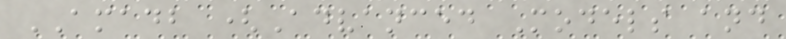AMADB (Advanced Models and
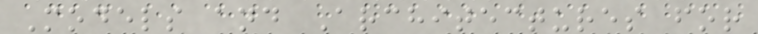Models and Architectures for
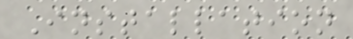Installation
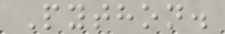Python.
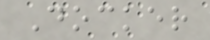Docker
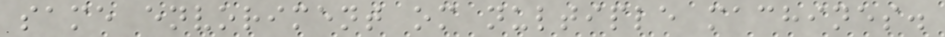same envoriment om nultiple machines.
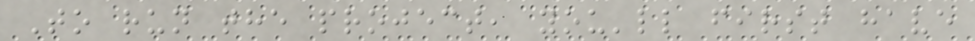To run the project, you'll first have
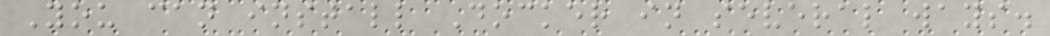You can install Docker in several ways.
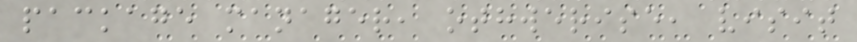package manager, othwerise, visit
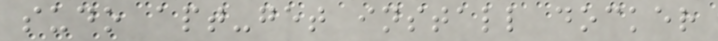sudo apt-get install docker
